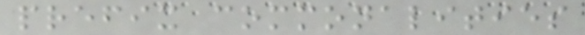prefix commonalities
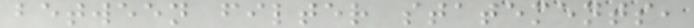between filter statements,
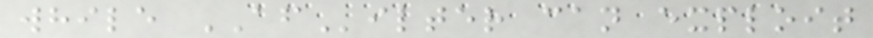while AFilter can exploit
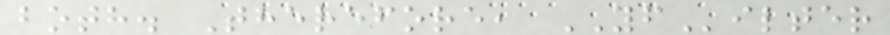both. Therefore, YFilter
